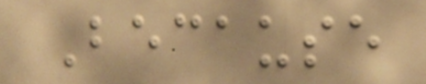Because
